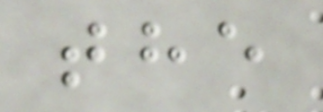the
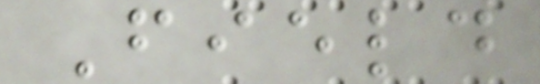Field
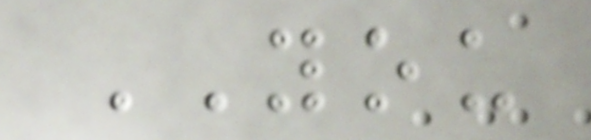YOU
